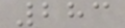283
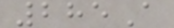285A
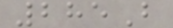285B
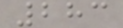283
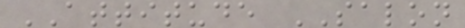ATTITUDE SALON
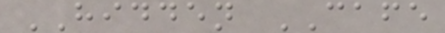HIDDEN CAFE
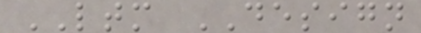LTM DESIGN
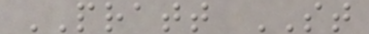PRATT ST
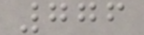776
